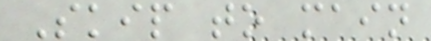Skip to main
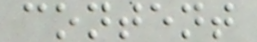content
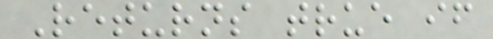Returns true if
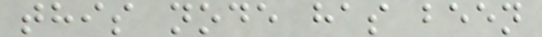this node has been
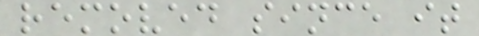removed since it
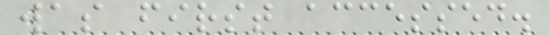was first accessed.
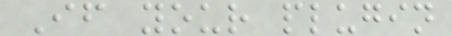If your plugin
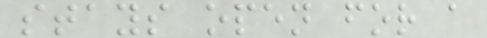stays open for a
